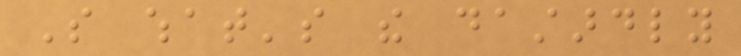So what's the dastardly
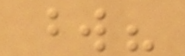word?
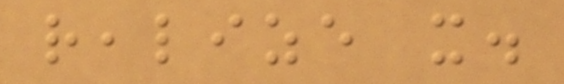realize it.
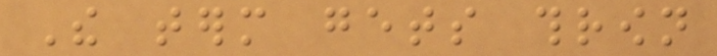The term gets thrown
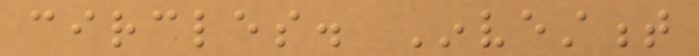circles. Investment
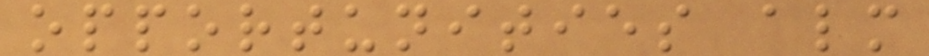opportunities almost
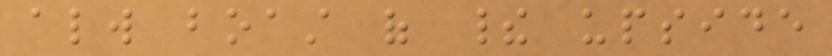always boast of their upside
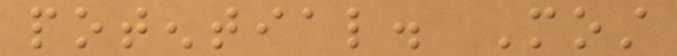potential. Most
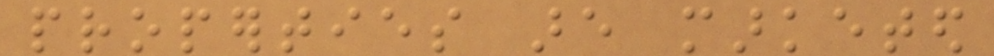properties are marketed
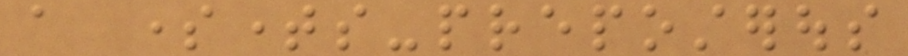a sometimes-preposterous
